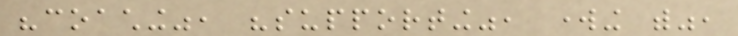"coaching", "supporting", working with",
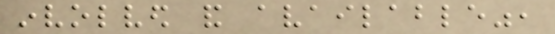involved and available",
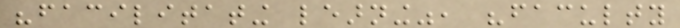"facilitating learning", "faculty
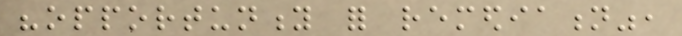"opportunity for remediation",
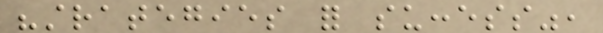"strategies for success",
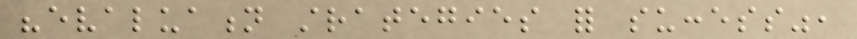"evaluation strategies for success",
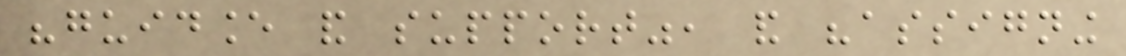"guidance and support", and "assigning
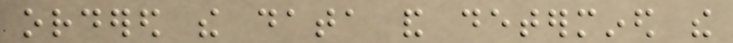ordered the data and determined the
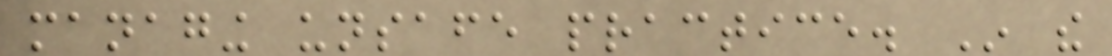managing unsafe practice. In the
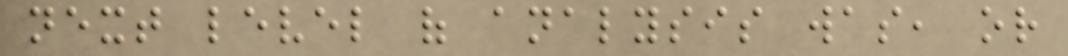next level of analysis was, or
